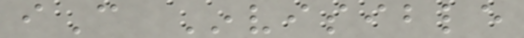iC Invisible
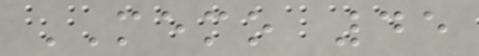MEMO 45
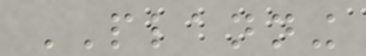PLANNING
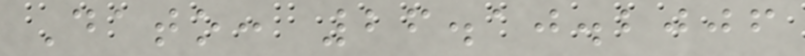Dato: 26.10.2006
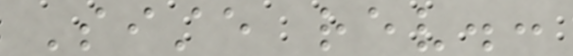Siste rev.:
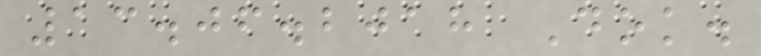13.06.2018 Dok.
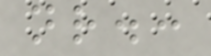nr.:
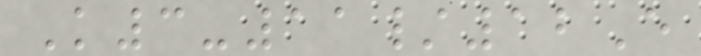K3-11/12E
